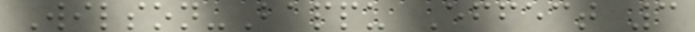Wilson-Bappu Effect 3
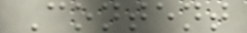Content
